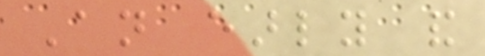An early and
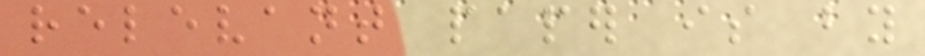relevant paper is by
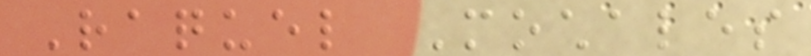Raquel Mochales
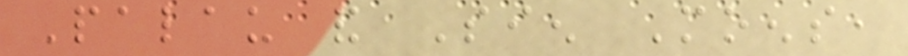Palau and Sien Moens,
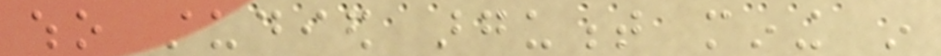who studied argument mining in
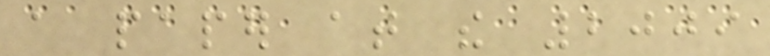a paper at the 2009
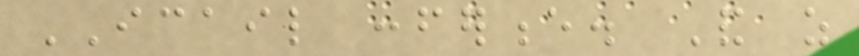ICAIL conference. And as
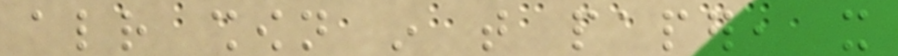already shown in that paper, it
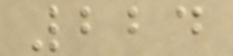224
